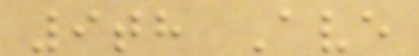9th Ave
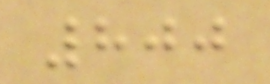800
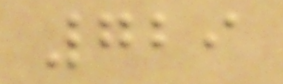729
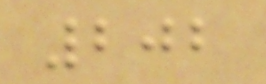202
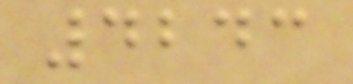4243
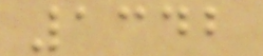1342
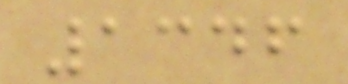1346
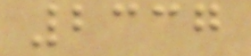2337
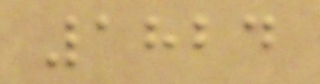1824
